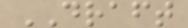DRAFT
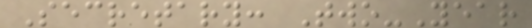Secretary: Two-Year
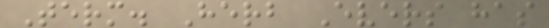Term. Herb Evers has
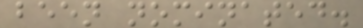been nominated.
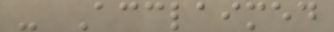- Acclaimed
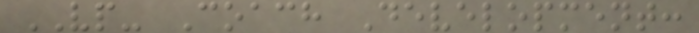VP- Coach Development:
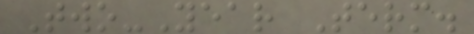Two-Year Term.
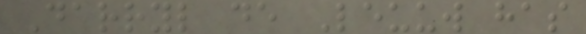Darryl de Leuuw has
